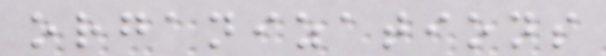organizations
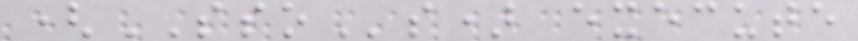(SSOs) execute
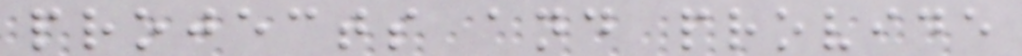projects and provide
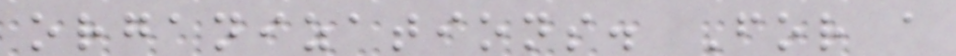organizations. For a
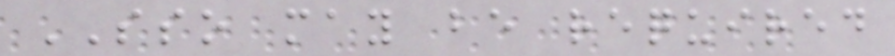SSO may be required
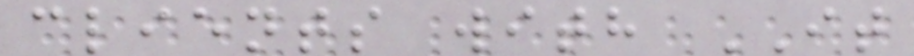clients with IT
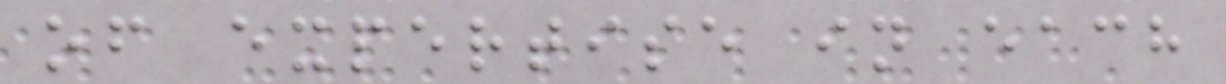of expertise in each
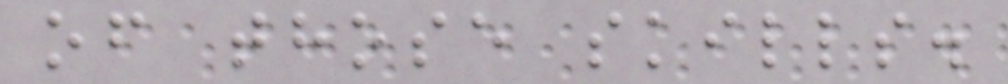of those skills.
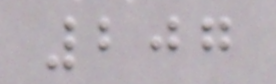207
